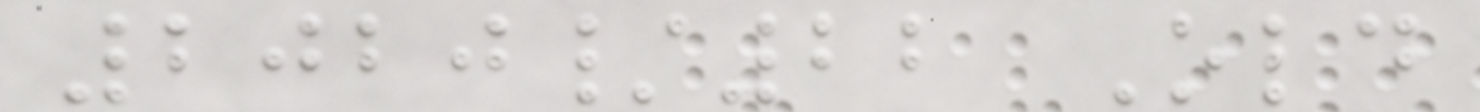2020/22 Old
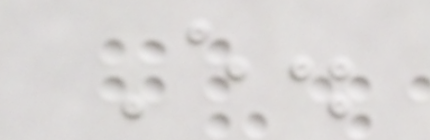E.
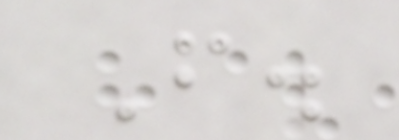F.
